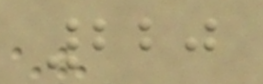220
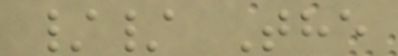// The
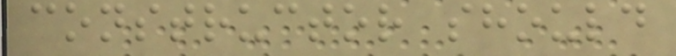constructor should
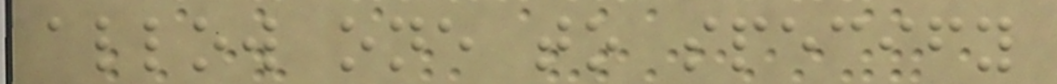allow one to specify
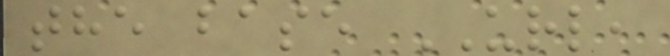the base URL,
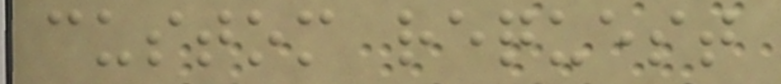custom request
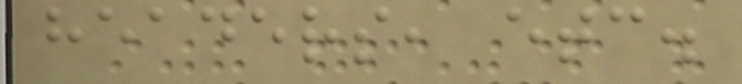headers, etc.
